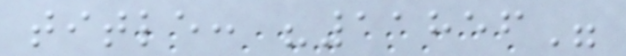title: "11856"
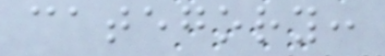category:
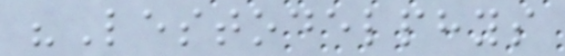"Lestodelphys
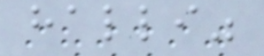halli"
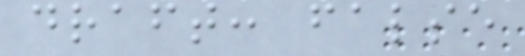draft: false
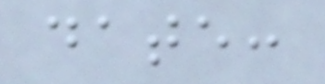date:
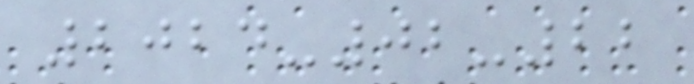2024-02-22
